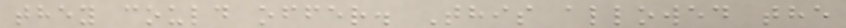they could offer. This allowed the
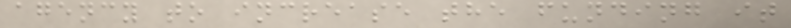agency to increase the funding it
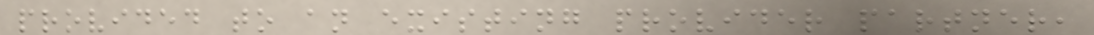provided to an existing provider partner,
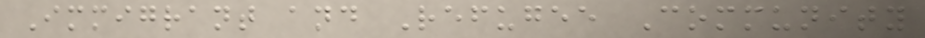Immigrant and Refugee Community
